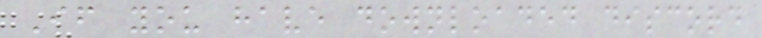If you have downloaded discord
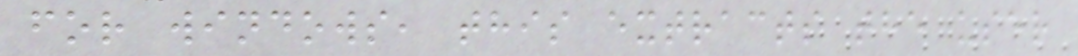for windows, this extracts the user
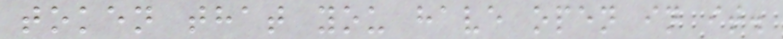token that you have open in it.
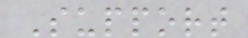Support
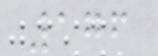176
